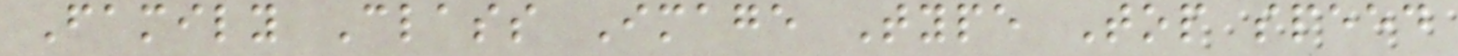Family Class Image Type Top speed
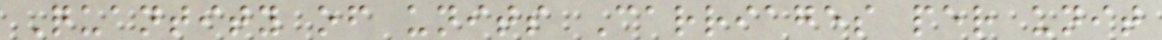Quantity of units Carriages per unit
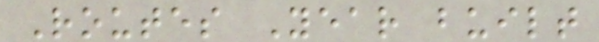Routes Year built
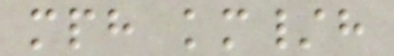mph km/h
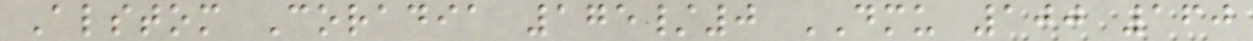Alstom Coradia 175/0 DMU 100 160
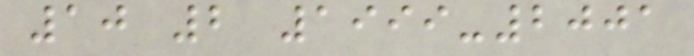10 2 1999-2001
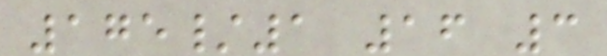175/1 16 3
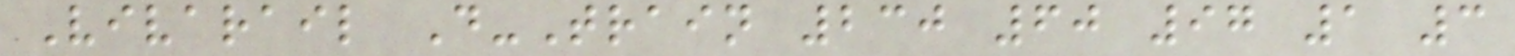Vivarail D-Train 230 60 97 1 3
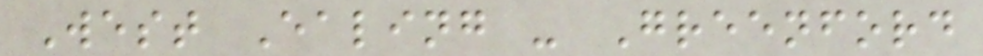West Ealing - Greenford
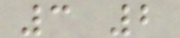3 2
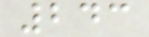243
